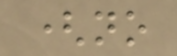(no
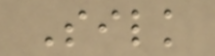Silk
